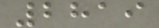2819
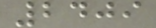2409
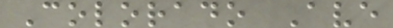Colorado Ave
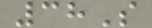38S
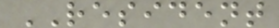RESIDENT
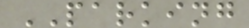PARKING
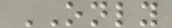ONLY
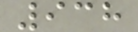938
